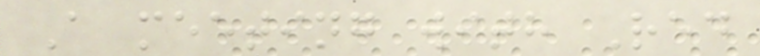A meeting with Red
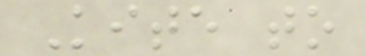Kite to
